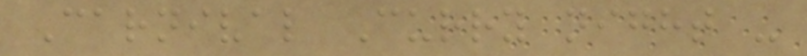Carnival Curry night -
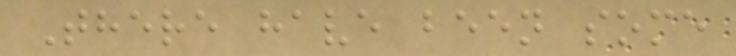There have been some
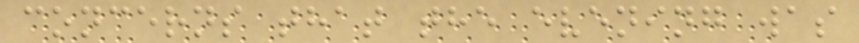concerns that the evening was
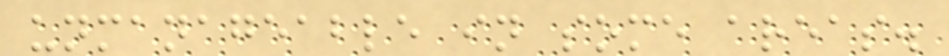unmanageable in some areas.
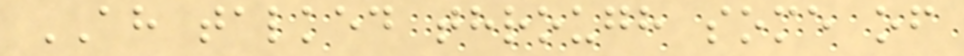AH talked through some of
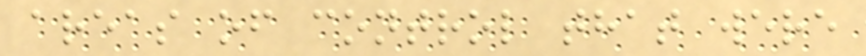areas of control that were
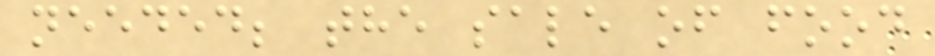needed; the sale of food
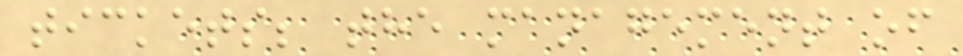tickets; the management of
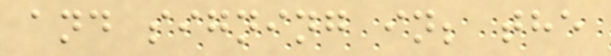and signing in; the
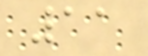11
